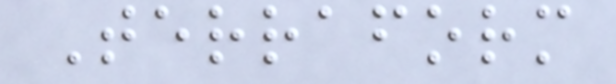Terraform
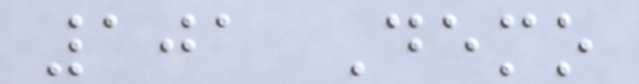101 Demo
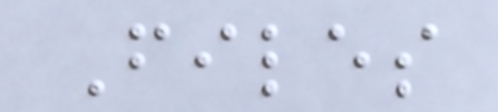Files
